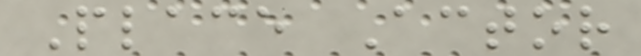Place Actor
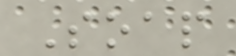Soap
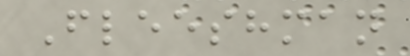Fleeshman
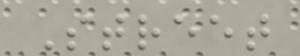Street
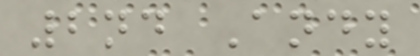2nd Andy
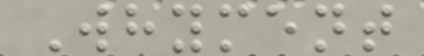Whyment
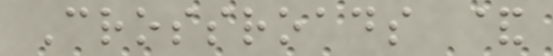Crossroads &
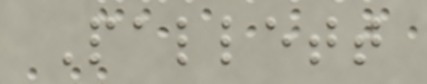Pallett
